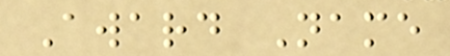Award Name
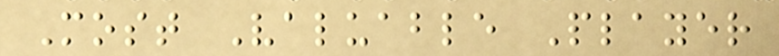Most Valuable Player
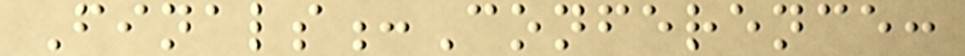Finals:Conference:
